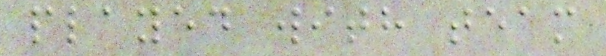played with team
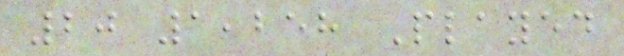20 1,258 Played
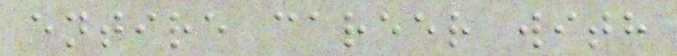entire career with
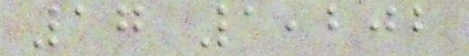17 1,202
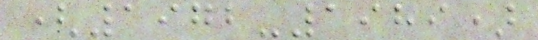(1972-1989)
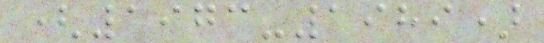(1973-1989)
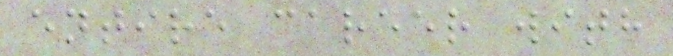entire career with
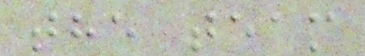the team
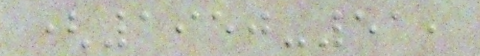(1950-51,
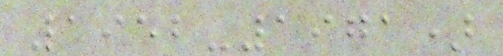1952-1971)
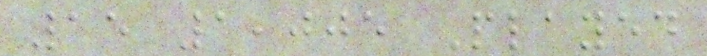15 1,005 Played
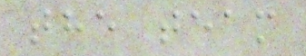the team
